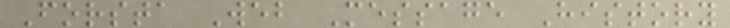Forsta Web Message History
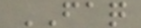FAQ
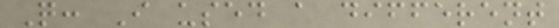Q: I used a different
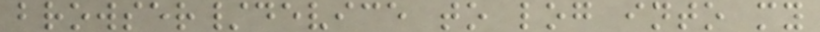browser/device to log into my
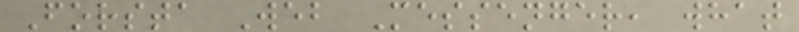Forsta Web Messenger, what
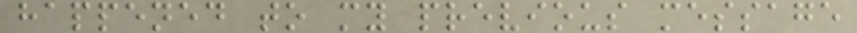happened to my previous message
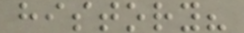history?
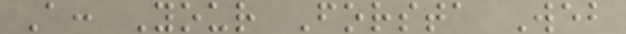A: Your Forsta Web
